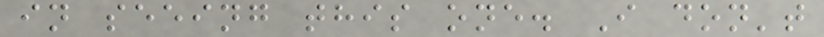in seeing this one. I don't
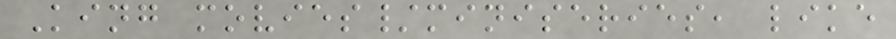King movies/miniseries, like
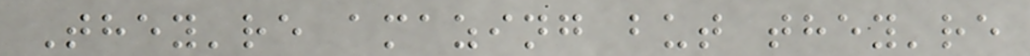They're amazing but they're
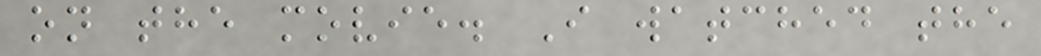on the movie. I watched the
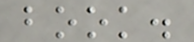book.
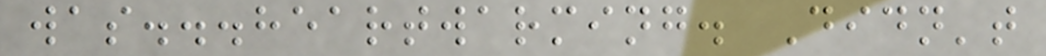was...heartwarming. Didn't
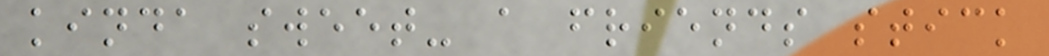kinda sweet- a friends stick
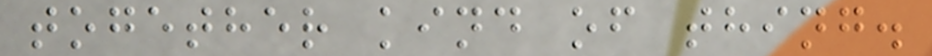together kind of thing.
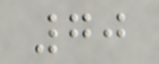70
